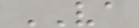VA
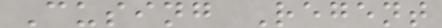Cusing Regent
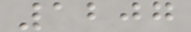1207
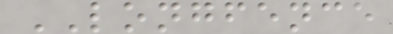LONGFENCE
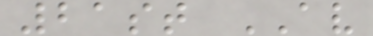21st AV
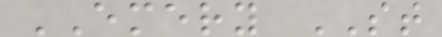EMERY ST
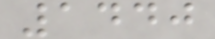1440
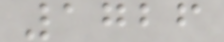1726
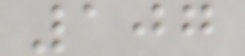107
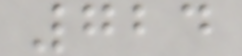724
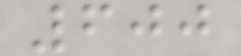600
